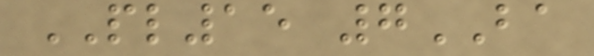PL15 7BA
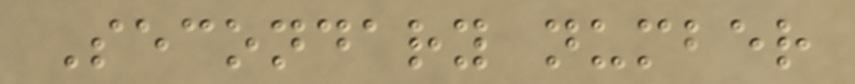Secondary number
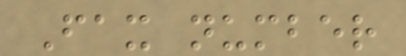Fax number
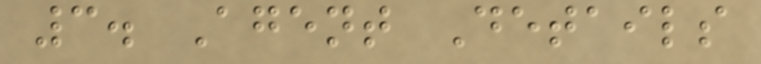3. Agent Details
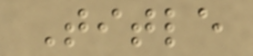Title
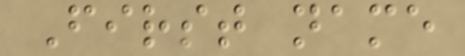First name
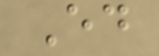Ed
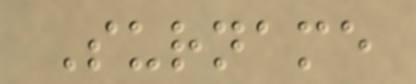Surname
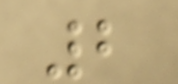2
